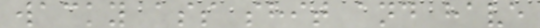wacky ass shit and have
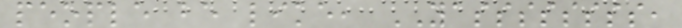people be like, YASSSSSSSS,
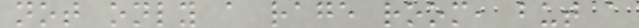not only a rage room, but a
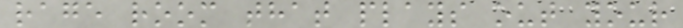rage room that plays out your
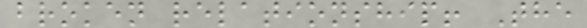broken relationship! The
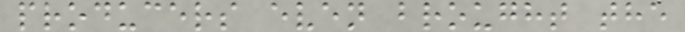producers even brought the
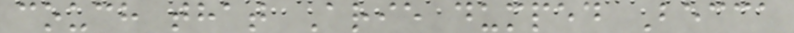couch that Arie dumped Becca
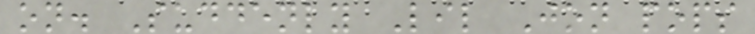on. Suddenly Lil Jon pops
